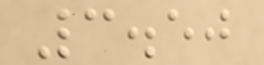3.50
